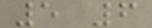5 6
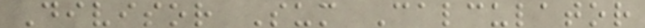Divisor Sum Calculator
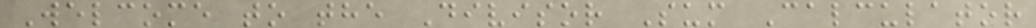Welcome to the Divisor Sum Calculator
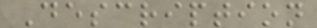Description
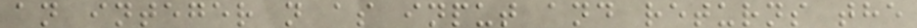an integer n as input and returns the
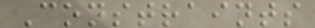Constraints
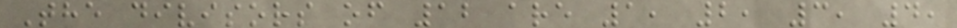The divisors of 12 are 1, 2, 3, 4,
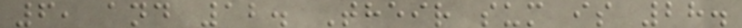6, and 12. Their sum is 28.
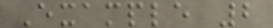Example 2
